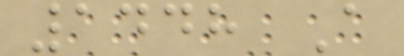1448 A
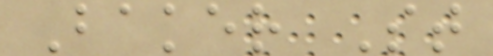Baker St
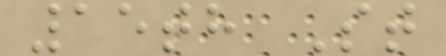15th St
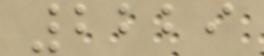2229
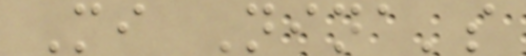Mi Nina's
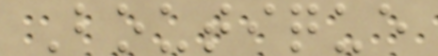Boutique
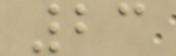23
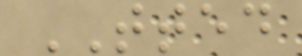TTED
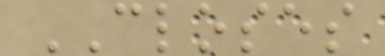CLOSES
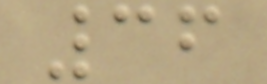36
